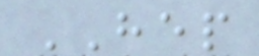HEP
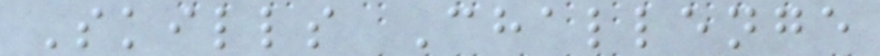Skills Challenge
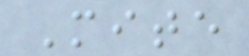Mite
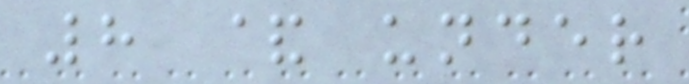8 & under
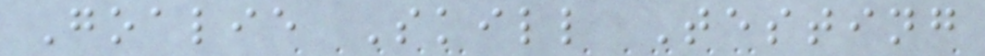Goalie Skill Testing
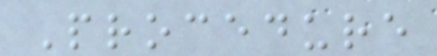Procedure
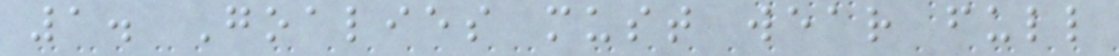1. Goalies must wear full
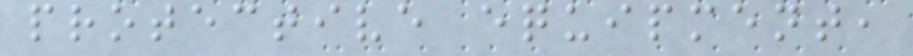protective equipment,
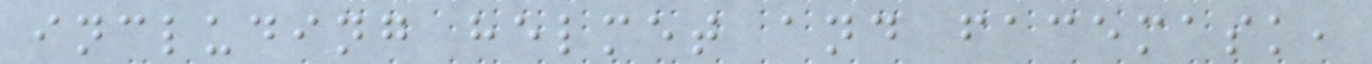including helmet and facemask,
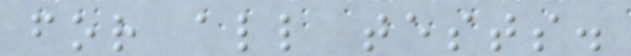for all tests.
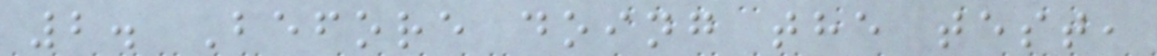2. Before doing the test,
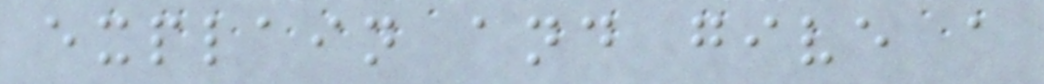explain and give a
